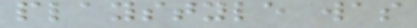playstyle was
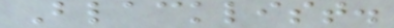Blacklist.
